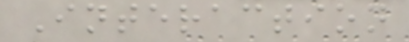Interaction
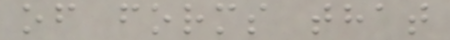of forms that
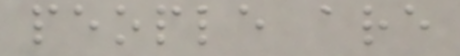people are
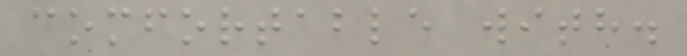comfortable with.
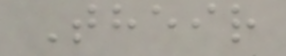Their
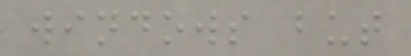windows but
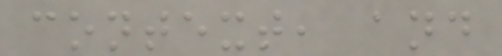context, and
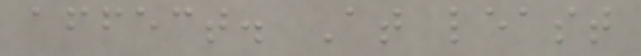affect. At least
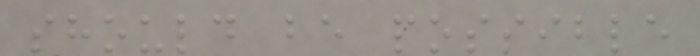should be possible
